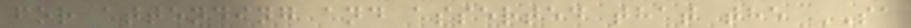for attending and asserted that the SA
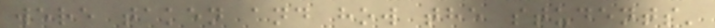were taken and how the students'
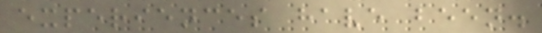experiences have been.
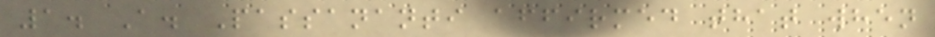1. A. Passananti affirmed that when
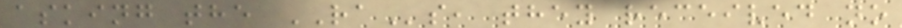asking the RAs, they received no
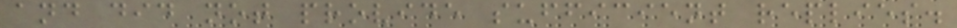and did not provide sufficient replies.
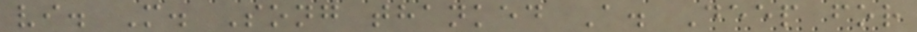vi. M. Song thanked A. Deep for
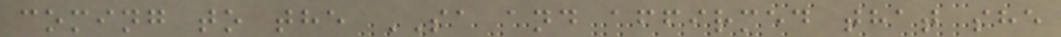coming to the SA and affirmed that she
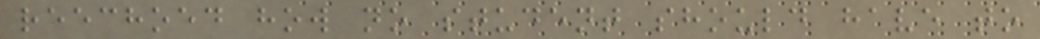reechoed how no student should have to
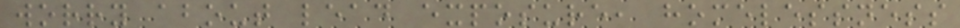worry about lead exposure, homelessness
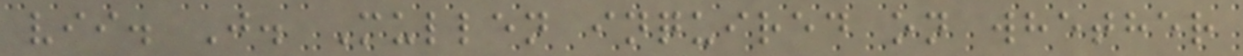vii. J. Mullen inquired on whether
